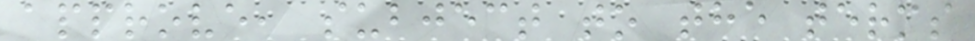approve, subject to the terms
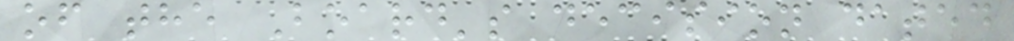of the Board's decision dated
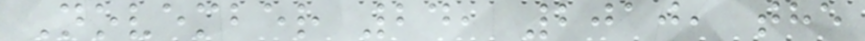November 24, 2010, the
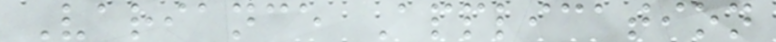Variance Application
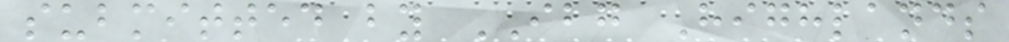submitted by IBG Highlands
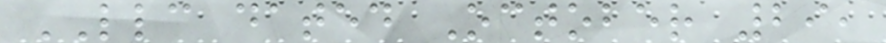LLC dated October 29,
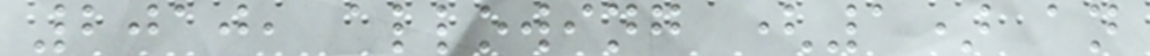2010, allowing (1) an
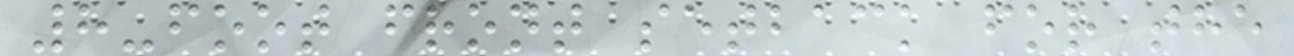8-foot front setback for the
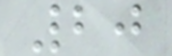20
